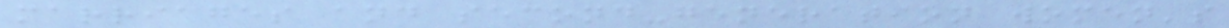marriages and second-generation women's
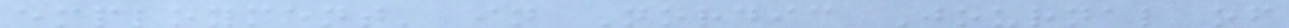employment' in Nordic Journal of
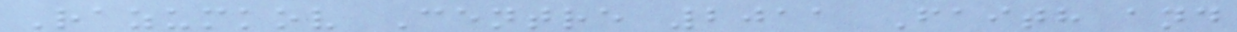Razumkov Centre 2011 Faith and
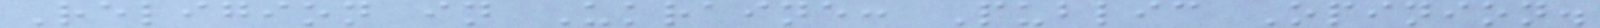Religion in Ukraine: Public Opinion.
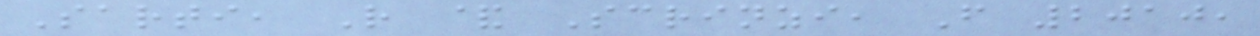Sarti, R & Scrinzi, F 2010,
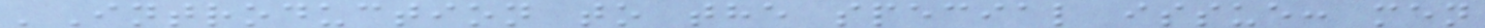'Introduction to the special issue: men
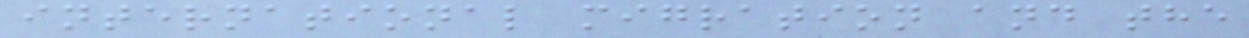international migration and the
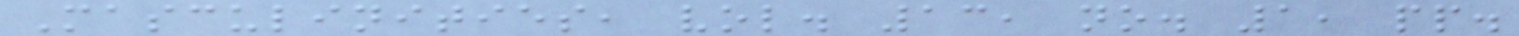Masculinities, vol. 13, no. 1, pp.
